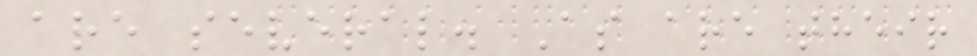are several. As are their
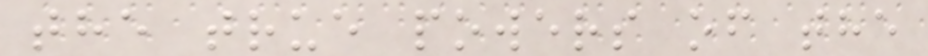the true powers of the
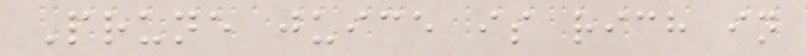Prune juice is rich in
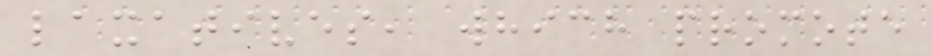laxatives, which promote
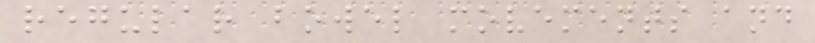regular bowel movements and
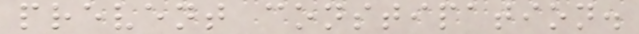prevent constipation.
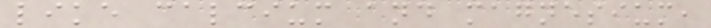like calcium and magnesium,
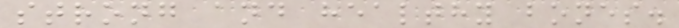strong and healthy bones.
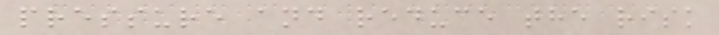pressure and reduce the risk
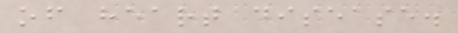of heart disease.
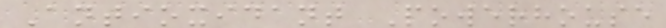Antioxidant Powerhouse
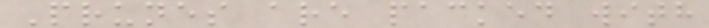Prunes are packed with
